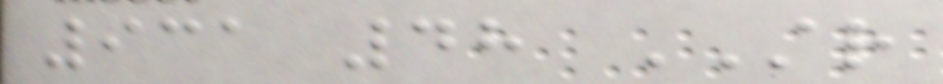931 48 STR
